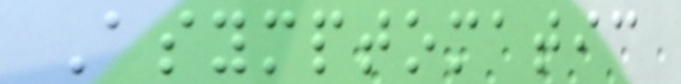Asymptomatic
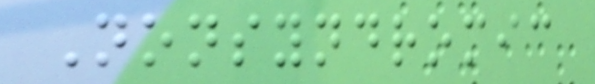Nonsyndromic
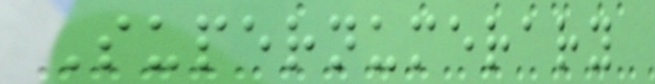Supernumerary
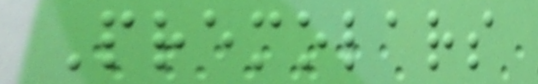Premolars
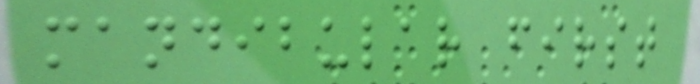mandibular first
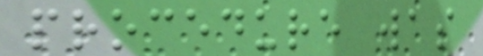procedure was
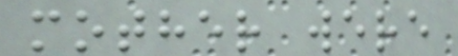mother were
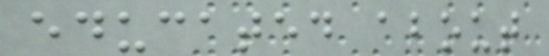educated about
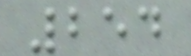254
